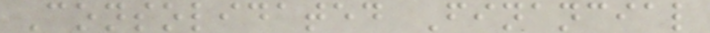Consolidated Financial
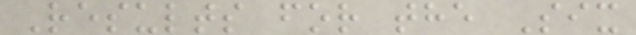Results for the Six
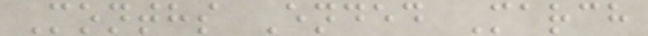Months Ended March
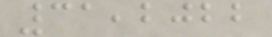31,2022
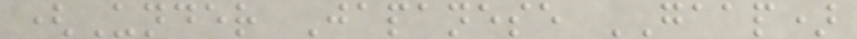(Under Japanese GAAP)
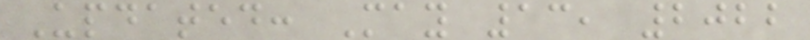Updated: May 13, 2022
